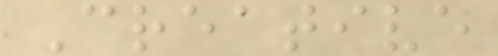Creative
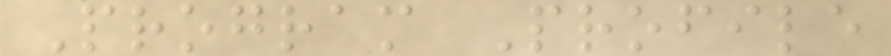Program Profile
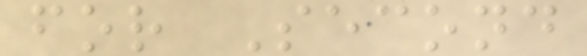for Second
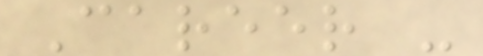Career -
